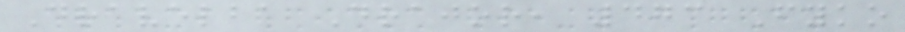Dravelba Drajor, 473 Fyko
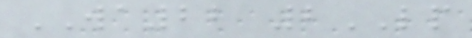WA22 2LP
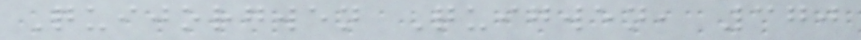Quijorgwen Quigwen, 370
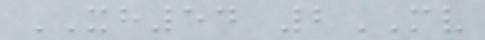XH54 2MV
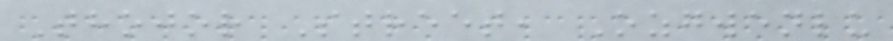Thojor Street, Ozgwenlu
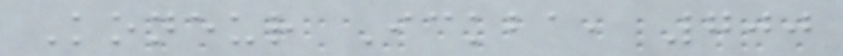Koneur Ickba, 700
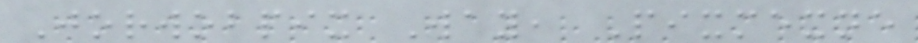Jorwobpix Way, Pixmexne
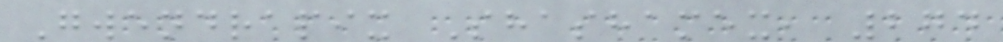Gwendrapix Shashamex, 274
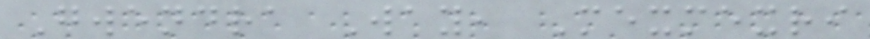Gwendra Way, Mexmexri
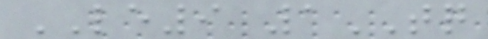LE9 1TQ
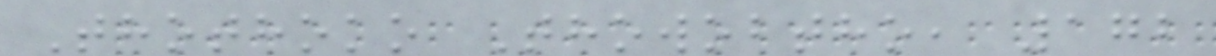Thothoko Thowobtho, 172
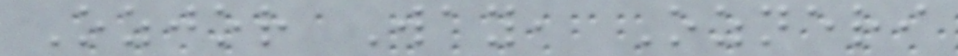Ozjor Way, Ozneri
